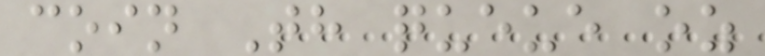coin Th queue oz
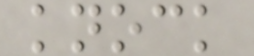knock
